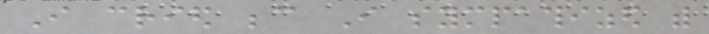I cried because I sympathized with
